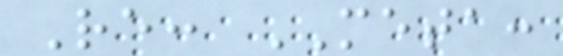Re: META:
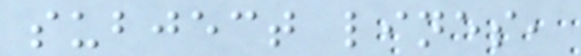subject lines,
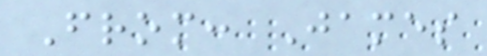From: James
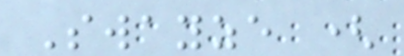Swayze (
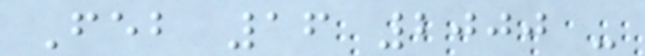Feb 16 2000 -
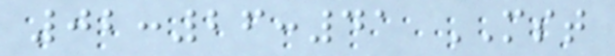02:26:41 MST
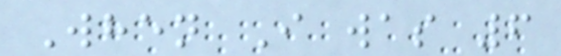When I was 6
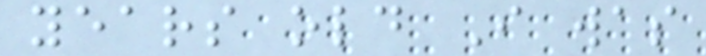years old I was
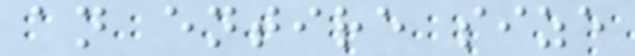an entire size
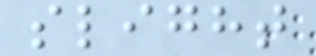slight
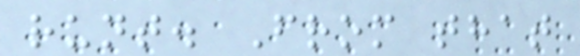runt. From that
